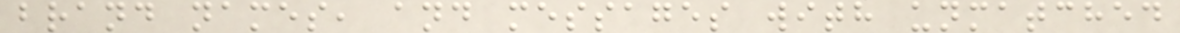brand names, and messages with unmatched
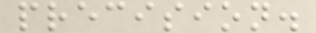precision.
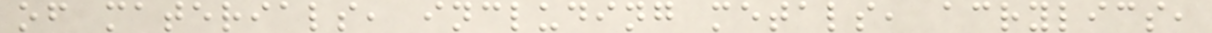of materials, including metals, acrylics,
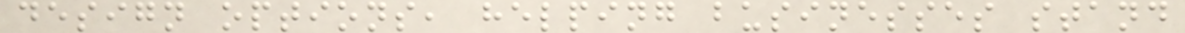design options, helping businesses stand
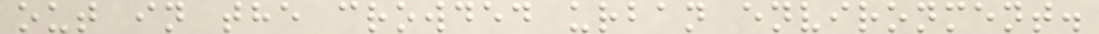out in the crowded urban environment.
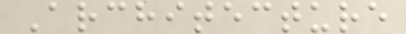Architecture
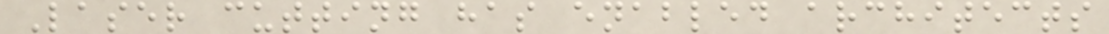Laser cutting has enabled architects
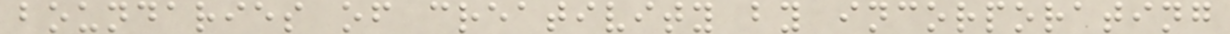boundaries of creativity by incorporating
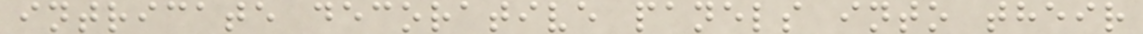intricate decorative panels into their
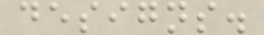designs.
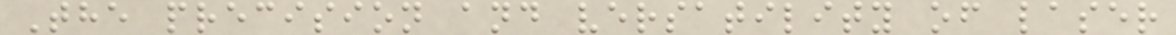The precision and versatility of laser
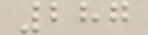287
